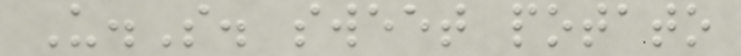U.S. sweet potato
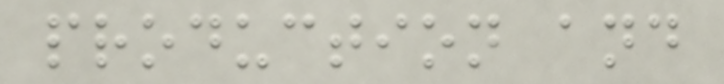production and
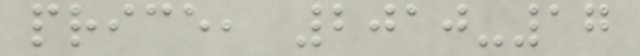price, 2010-17
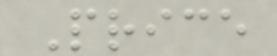Price
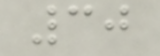30
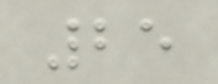25
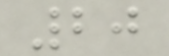20
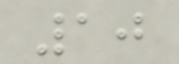10
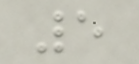5
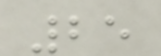25
